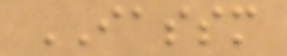IASSM
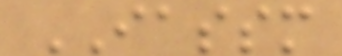IASSM
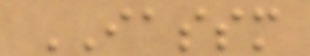IASSM
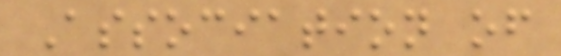Association of
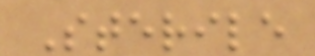Sterile
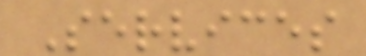Services
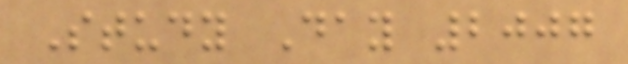Study Day 2007
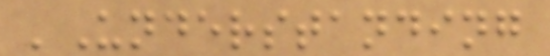'Understanding
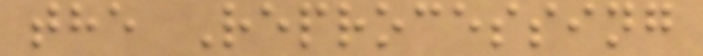the Reprocessing
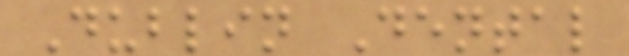Dublin Dental
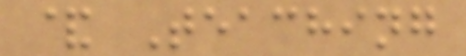& Teaching
